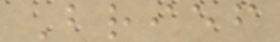Brief
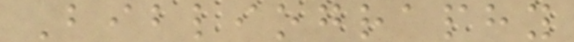Bibliography
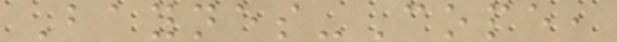Baynes-Cope,
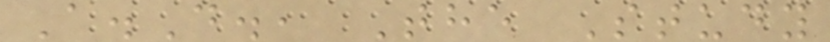A.D., The Study
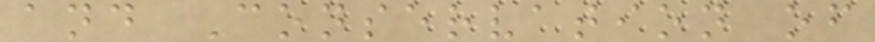and Conservation of
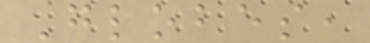Globes,
